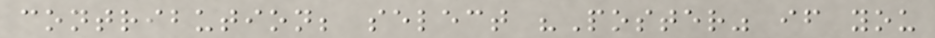contribution; select "Poster" if you
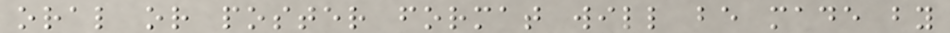oral or poster format will be made by
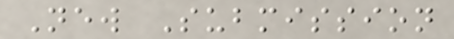New Submission
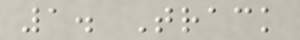1. Track
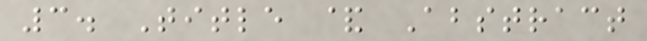3. Title & Abstract
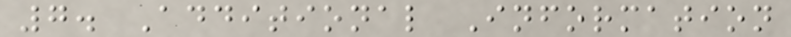7. Additional Information
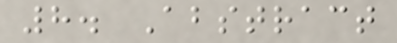8. Abstract
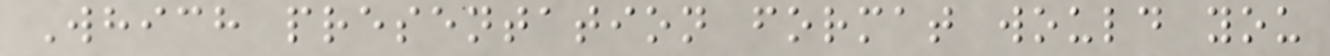Which presentation format would you
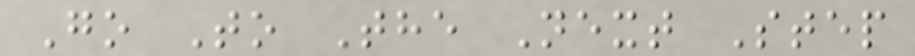Go To The Next Step
